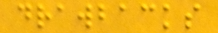drawbacks
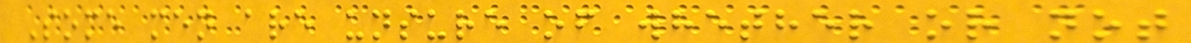Some men are unsure of whether or not
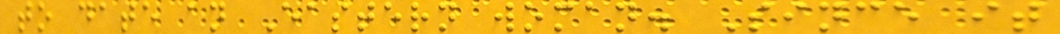to date an Eastern woman. Since it
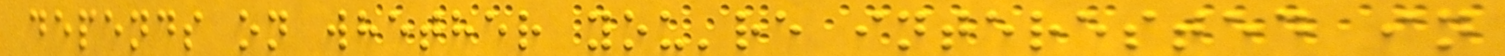depends on whether you're interested in
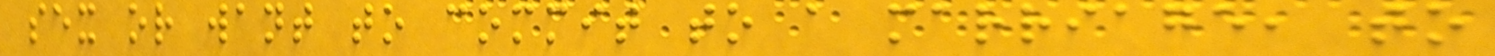sex or want to commit to a marriage, to
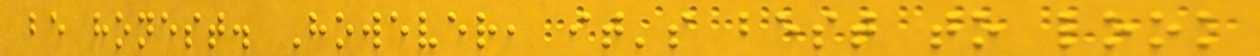be honest. However, it's best to look
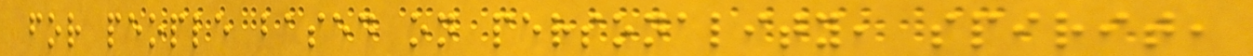for people based on personality, spirit,
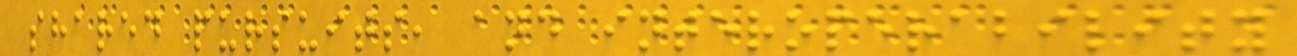shared pursuits, and interoperability
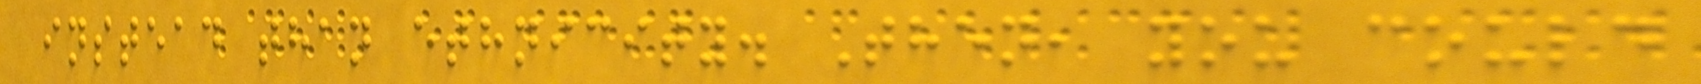instead than ethnicity. Then, you could
